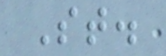St.
